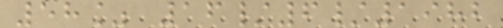58% 16/6/1982
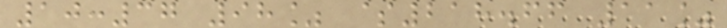10:37 98% $218.66 11%
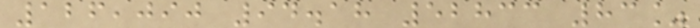126,090 94.18 52833 83%
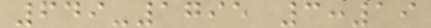649-1795 3:19
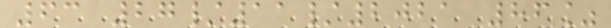63 27/11/2021 86%
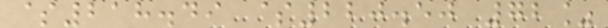$218.49 $220.50 72%
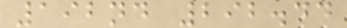192nd 292.44
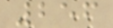256
